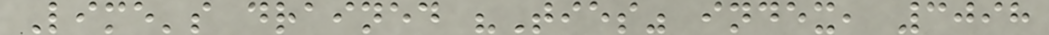Lime's drained "Ties" index, 3098
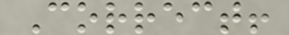Correct!
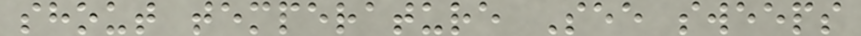shout temperature See sweeps
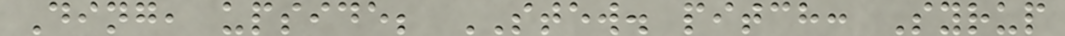Ding, upside; STEW. pitch: Syrup
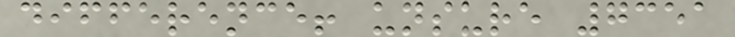difference! unsure 7351
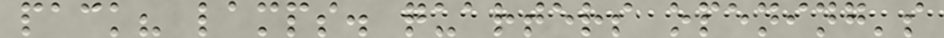pack? lamps. quarters opening's
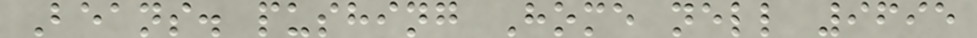Beans. pushing Home nell 9695
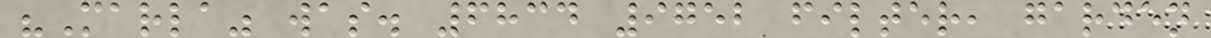"Marla" was. 6834 9752 filter, garden
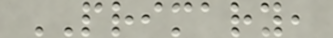PRIMARY,
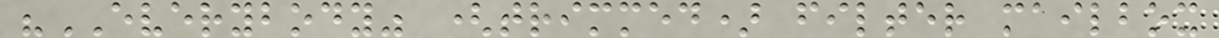"EVERYBODY" (trimmed) filter mailbox
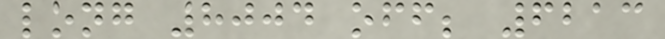long 8004 off; 6213
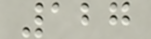127
